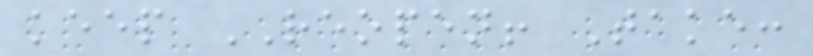keep REOPEN! Take:
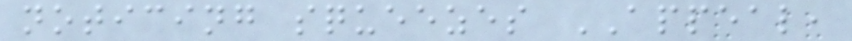noticing squeezes APPEAL,
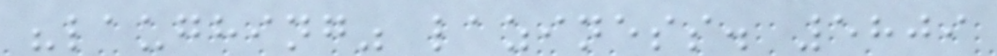"laughing" laziness. 5809
